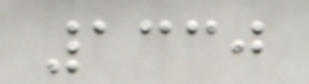1330
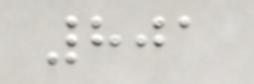801
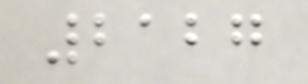2127
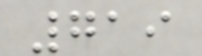719
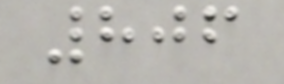806
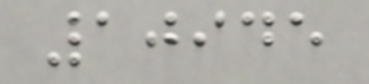10945
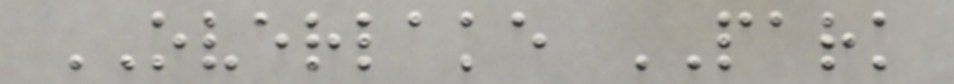OVERLAKE PARK
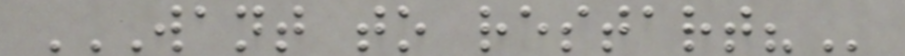WANT TO RESTART?
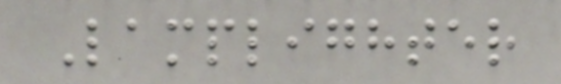Lamplighter
